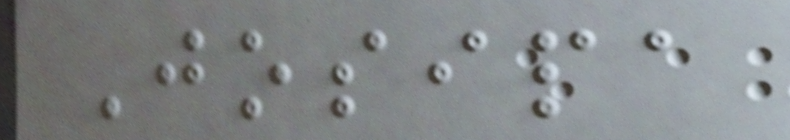Josipa
